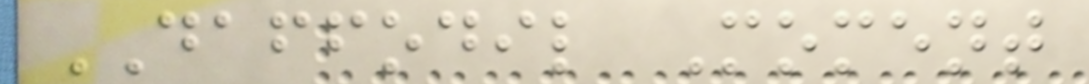DAFFODIL Moment
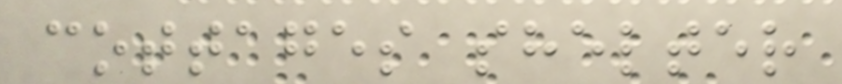cottages shelter
